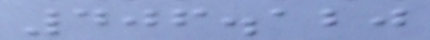406.120
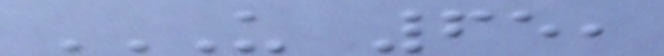U 65,
